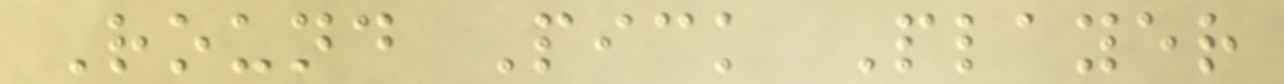Round Pick Player
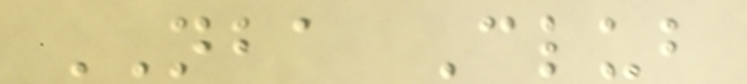NBA Club
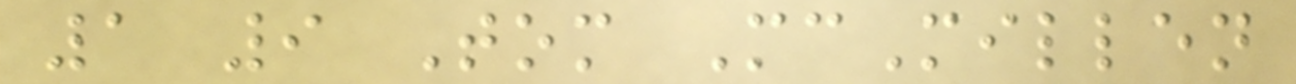1 9 Tom McMillen
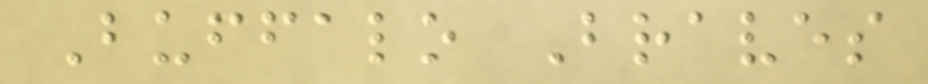Buffalo Braves
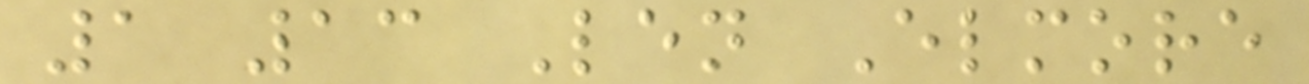1 13 Len Elmore
